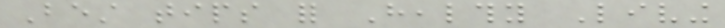Best tips for Healthy Living
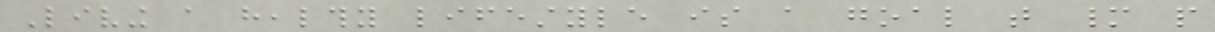Living a healthy lifestyle is a goal that many people
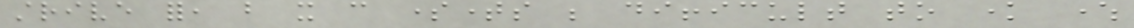strive for, but it can sometimes be difficult to know where
